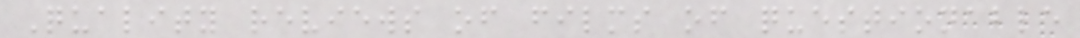Quality reviews of films of questionable
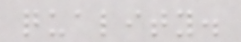quality.
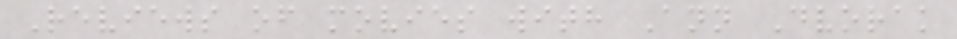Reviews of movies with Ann Dvorak
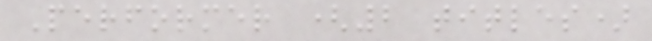Performer (2 titles)
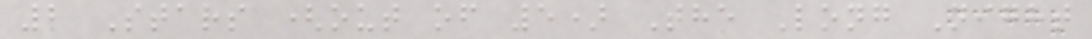2 Stars (out of 5) The Long Night
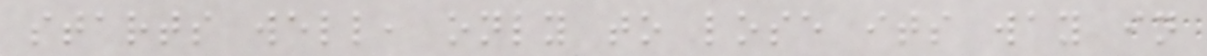starts well, only to lose its way in
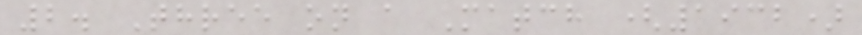2. Three on a Match (1932)
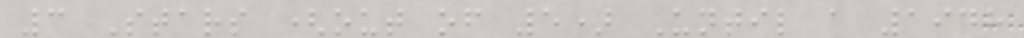3 Stars (out of 5) Until a 1948
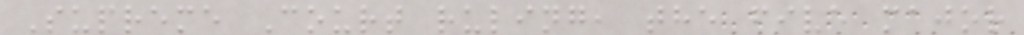Supreme Court ruling, the five major
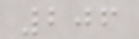206
